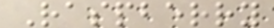Raspberry
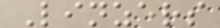Linzers
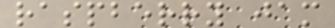raspberry jam
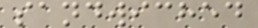sandwiched
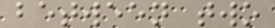between two
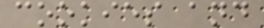cookies and
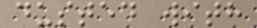dusted with
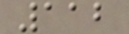112
